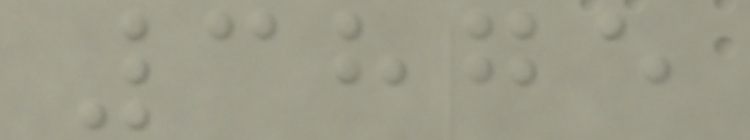3875
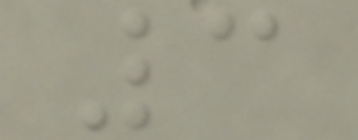3
